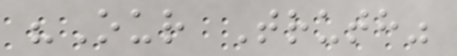"Our Truth"
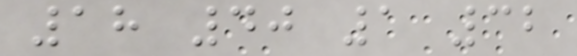18 40 1 32
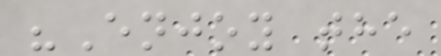"Enjoy the
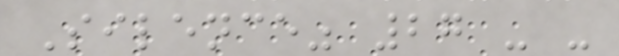Silence" 27 - -
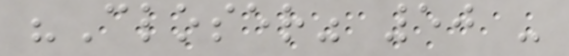"Closer" 50 -
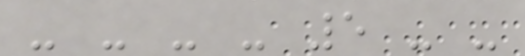- - - - 5 - -
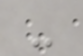-
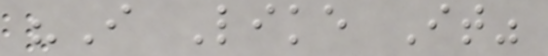"I Like It"
